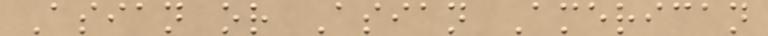Asian or Asian American
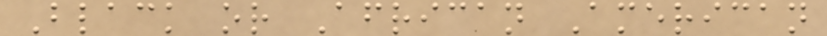Black or African American
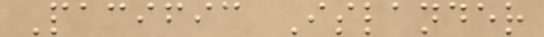Pacific Islander
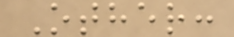Other:
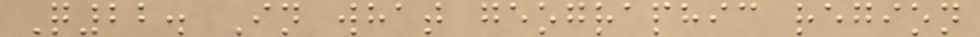Q22. In what geographic region
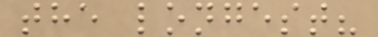the longest?
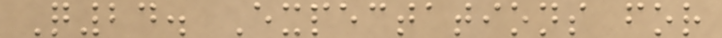Q24. Expectations for
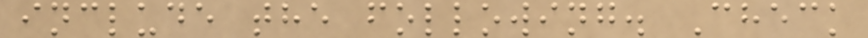include the following. Check
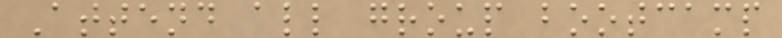Attend all group bootcamp
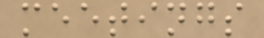meetings
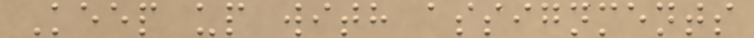Keep up with assignments
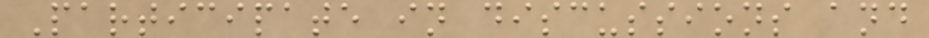Participate in discussions and
